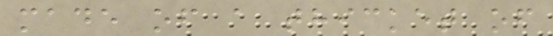made of a thicket of
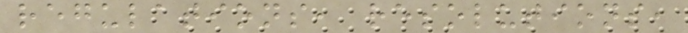regulations, resolutions,
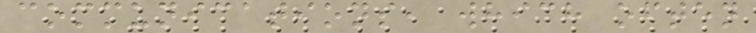communications, which often
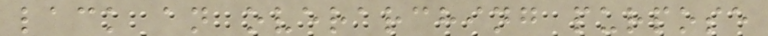lack an overarching purpose
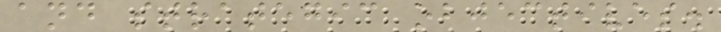and strategic objectives.
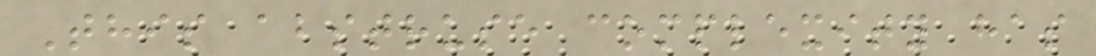This abstruse complexity has
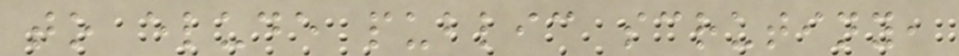to elude public scrutiny,
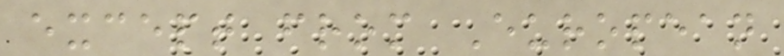except from European
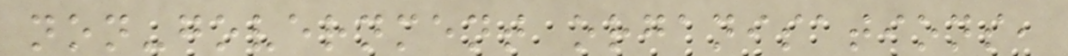non-government organisations,
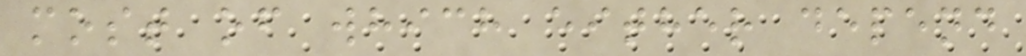most of which either depend
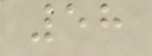58
